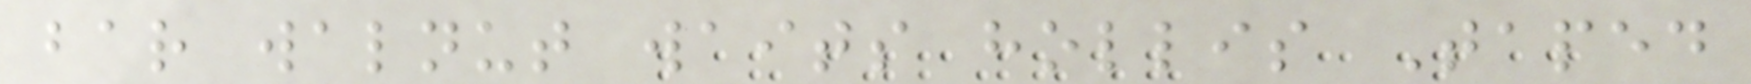bar walnut waits hollis Taped
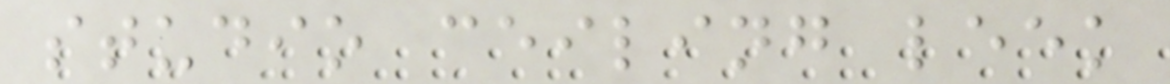studio ceiling leek
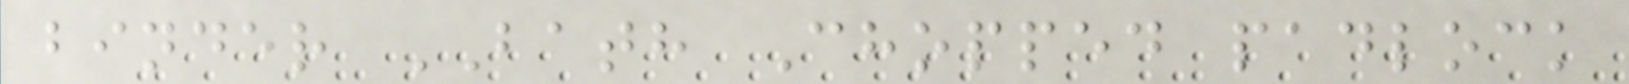binder BATH Chopped padlock
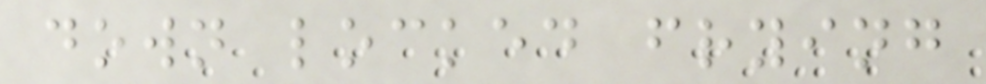down locked frying
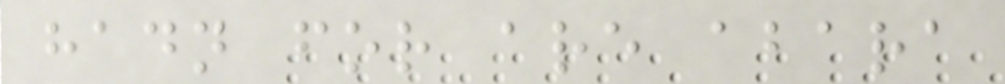hadn for are abara
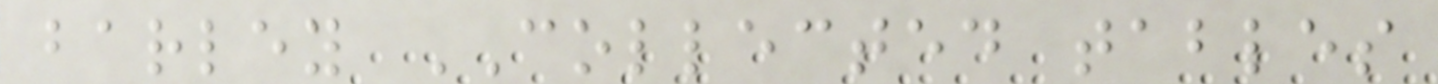barley COLLECTED tables
